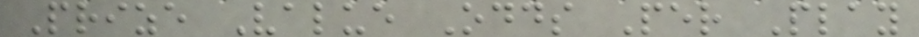Prize Value Odds Per Play
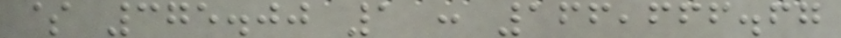$ 375.00 1 : 166,666.67
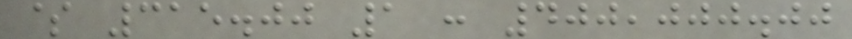$ 315.00 1 : 400,000.00
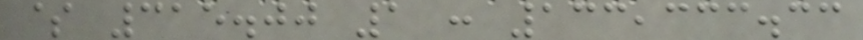$ 315.00 1 : 133,333.33
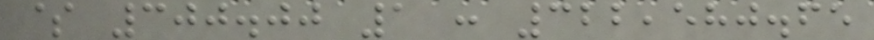$ 300.00 1 : 322,580.65
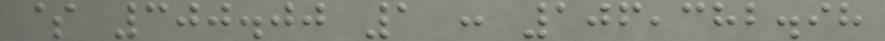$ 300.00 1 : 106,382.98
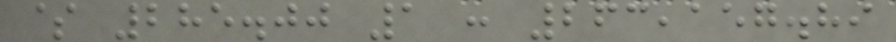$ 285.00 1 : 263,157.89
